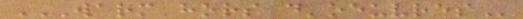WARM HORS D'OEUVRES
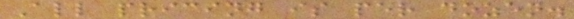All pricing is per dozen.
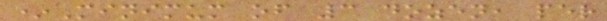*Minimum of 3 dozen, per
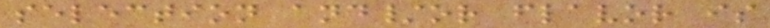selection and/or flavor is
